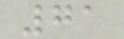71
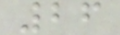26
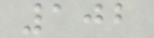102
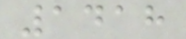1418
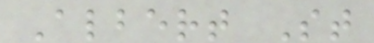Albert St
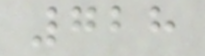728
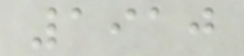1910
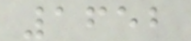1652
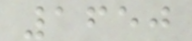1650
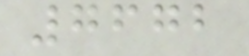7672
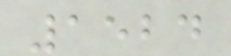1524
